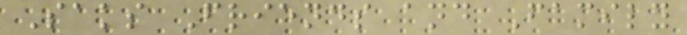Saks Friends and Family
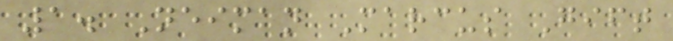1. Neiman Marcus Gift
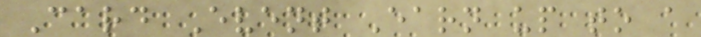Card Event Earn up to a
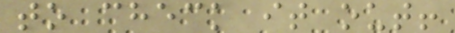to check it out!
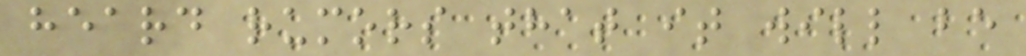heard rumors that it will be
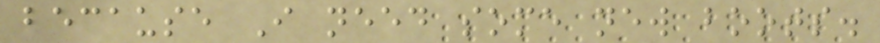because I need some new boots.
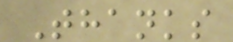Thanks
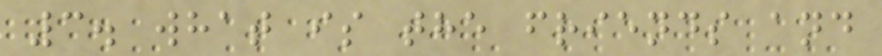3. what is the friends and
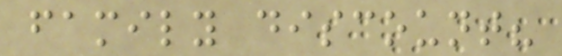family discount?
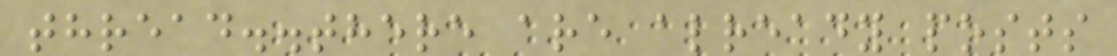thread..there are already posts
